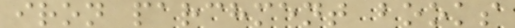iron parchment books
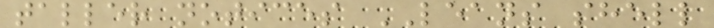taller notices LEANS shell
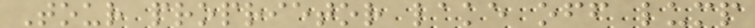Tour proprietor lake off lump
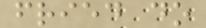fried do
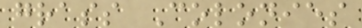grass Colonies
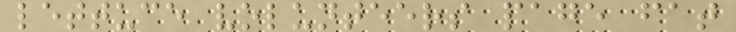lettuce volunteers page fat
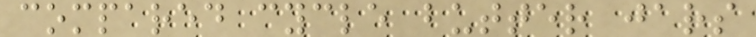compared cycle butter jars
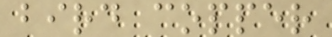bird copper
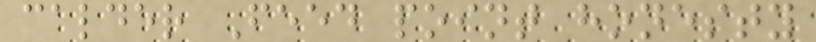calder Feed point honesty
